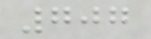707
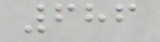686
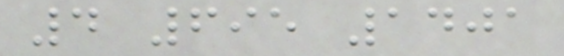4 695 1401
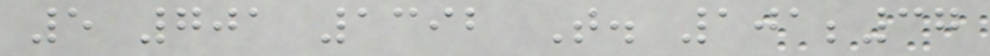5 701 1392 T. 101;37
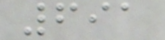691
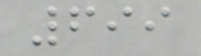699
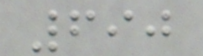690
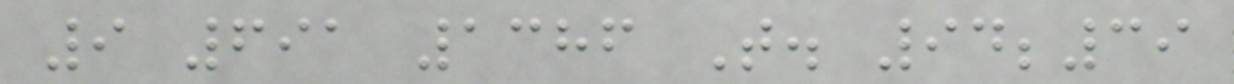9 691 1386 T. 94;39
